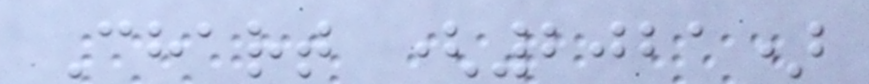Chart (2021)
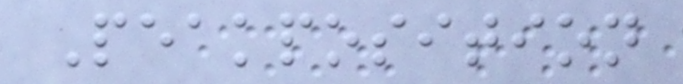Peakposition
